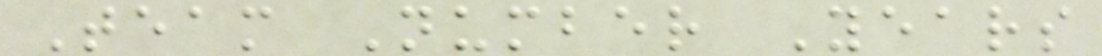Team Number Years
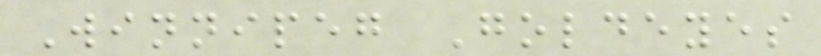Winnipeg Goldeyes
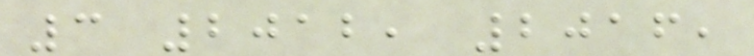3 2012, 2016,
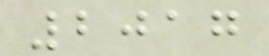2017
